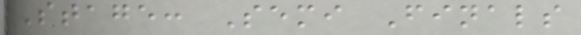Stage: Semi Finals
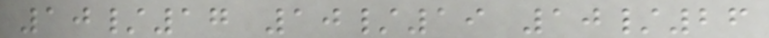10/17 10/19 10/26
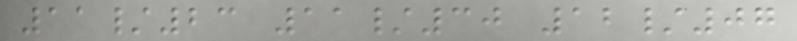11/23 11/30 12/07
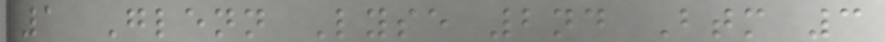1 Glenn Lyse 2nd Btm 3
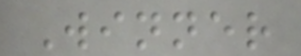Winner
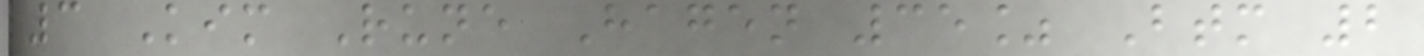3 Kim Rune Hagen 35% Btm 2
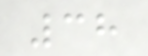38
